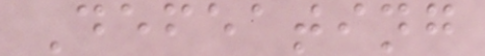Defeating
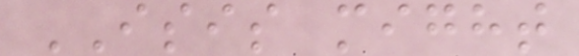ISIS might
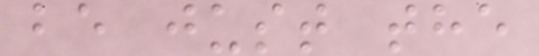be just the
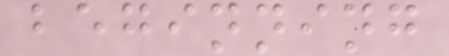beginning
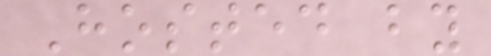Hosted by
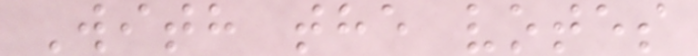With the votes
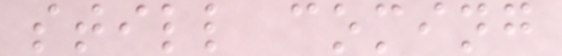still coming
